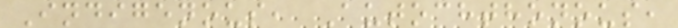Indigenous, Autochthonous,
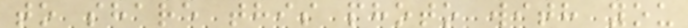to share this photo with you
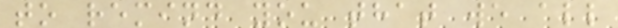to remind you that we all
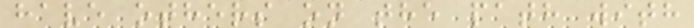have others on the path with
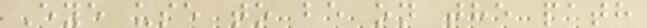Eye use to be on the path
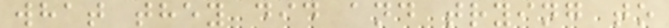what they did and trying to
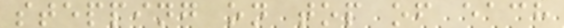stepping on top of each
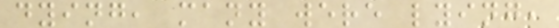dying, many were lying,
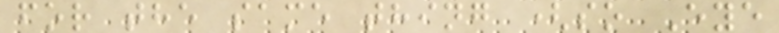for the same thing (so Eye
